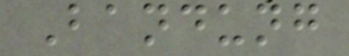Bandung
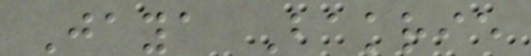Jaya Bakrie
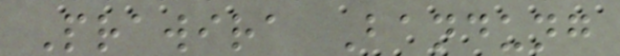Prawira Bandung
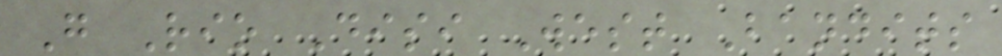G Rio Disi West Bandits
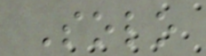Solo
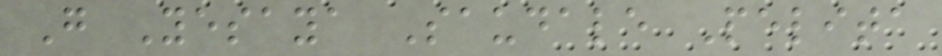G Yesaya Saudale Pelita
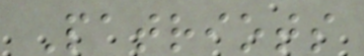Patriots
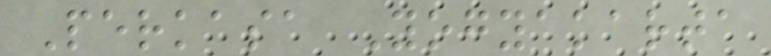Perkasa Yogyakarta
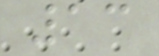13
